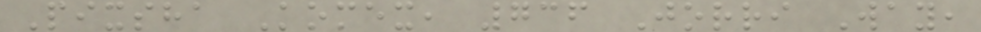Pixsha Komex, 736 Jorri Way,
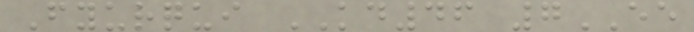Fyurqui KD46 7EE
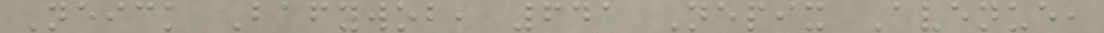Neick Bafywob, 641 Nepix Avenue,
